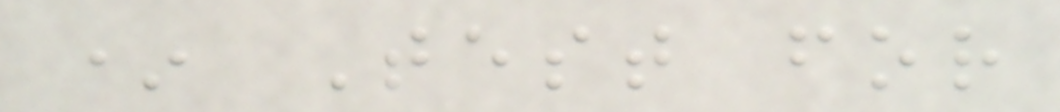* Test for
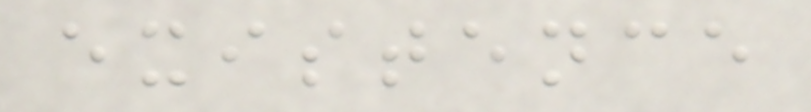existence
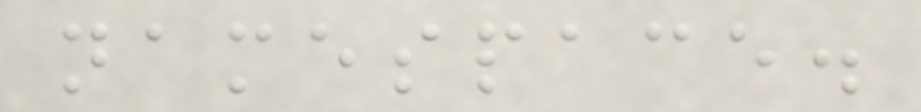namespace.
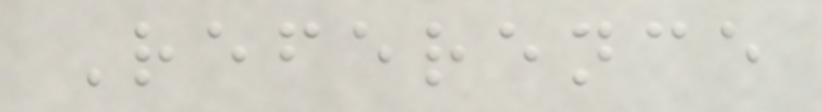Reference
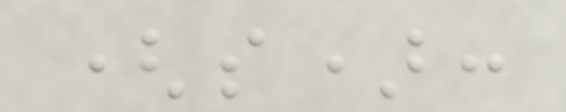(s):
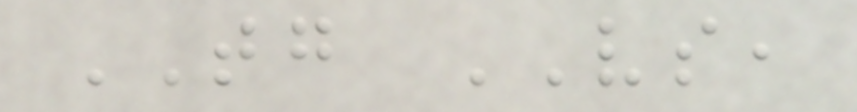TG VS,
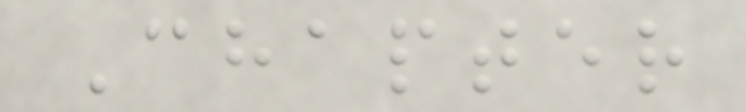Chapter
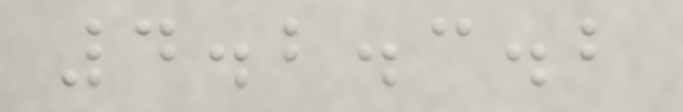4.2.3.2
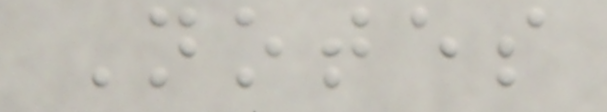Notes
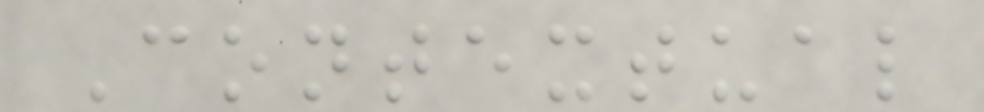Contextual
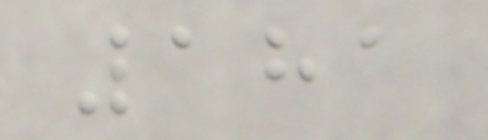181
